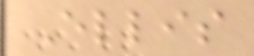Ellis
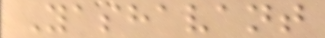Yashavant
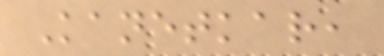Kanetkar,
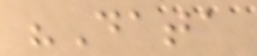"Data
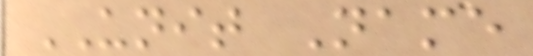UNIT Name
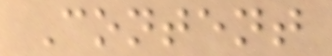Content
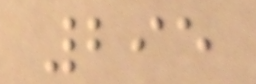295
